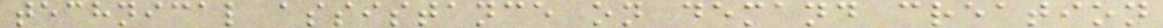technical assistance on demand creation
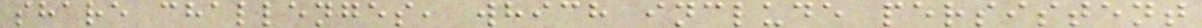share challenges, which include persistent
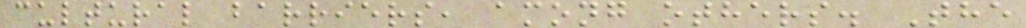cultural barriers, among others. The
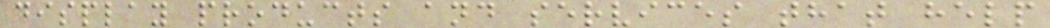display products and services that help
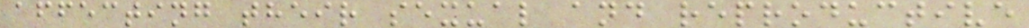affecting their sexual and reproductive
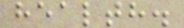health.
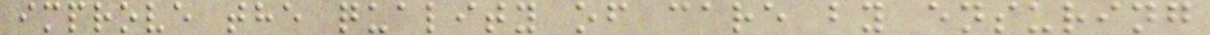improve the quality of care by ensuring
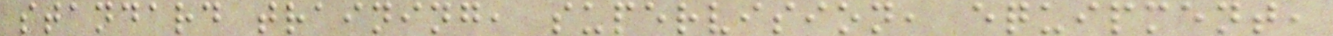standard training, supervision, equipment,
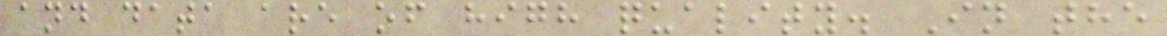and data are of high quality. In the
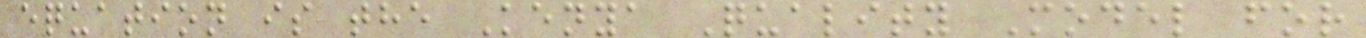equation is the Kenya Quality Model for
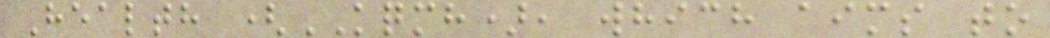Health (KQMH), which aims to
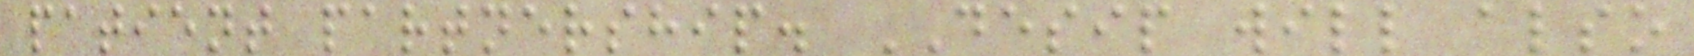patient partnership. DESIP will also
